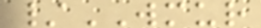/WMUR
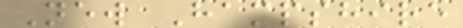New Hampshire
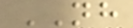NH
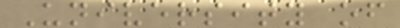University of
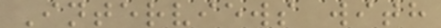Interviews with
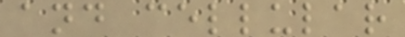and cellular
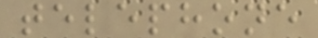telephone
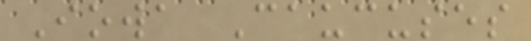Iowa Caucuses
